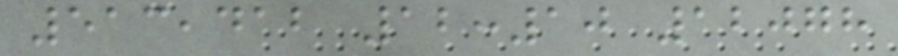513,412 12:10 12078
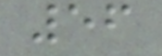56
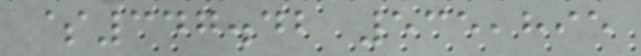$347.42 535,895
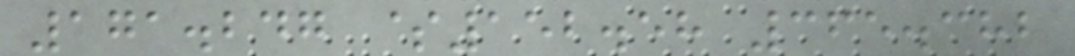171.247 $152.58 365.382
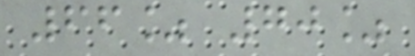66% 70%
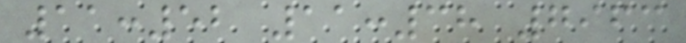11:52 11:38 7963
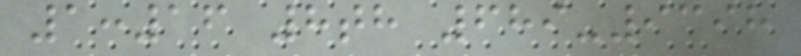1:16 8th 689-9398
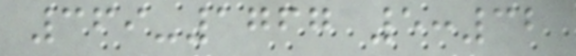369-1767 5:32
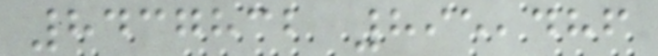8437832 895,486
